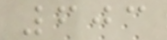603
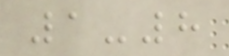1-8
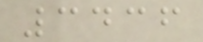3436
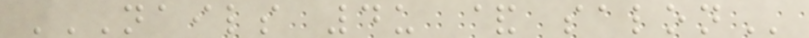NAILS 4U & SALON
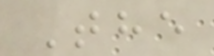The
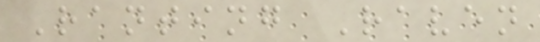Ranting Raven
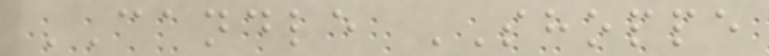CANDLE SHOPPE
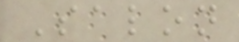Salon
